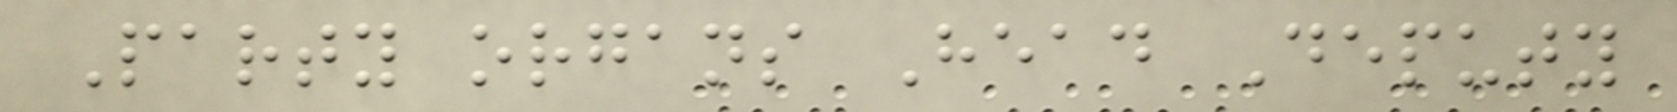Party organs Head Deputy
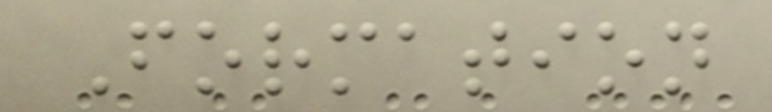Formation
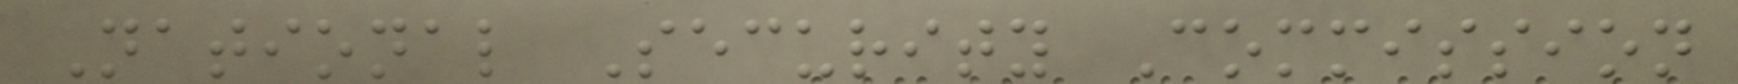National Security Commission
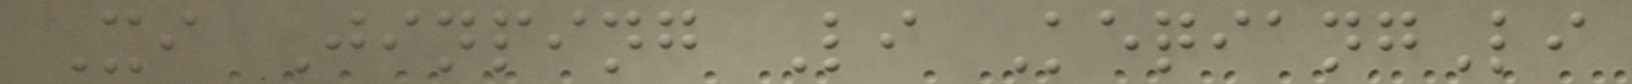Xi Jinping Li KeqiangLi
